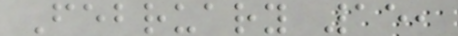February 15,
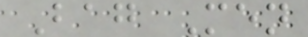Bag Men
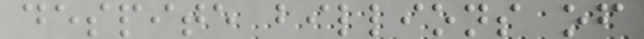despite billions of
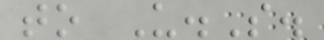to U.S.
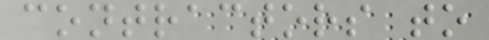contractors to
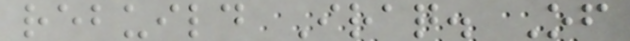rebuild Iraq. Of
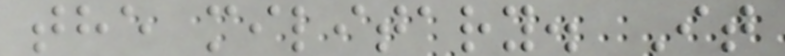the military. It
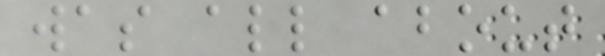was all about
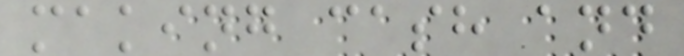making cash and
